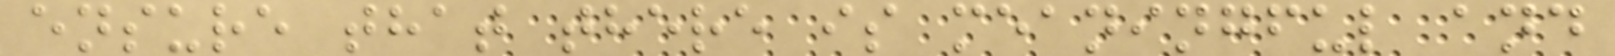ensure that there is meaningful and
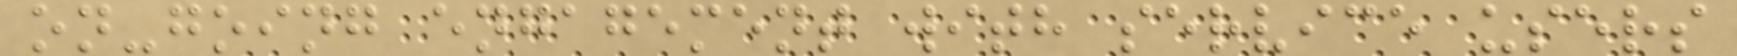on-going engagement with service users
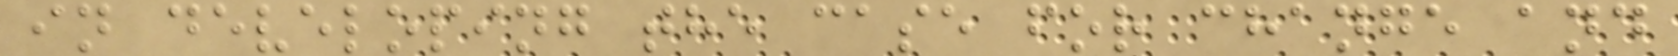in developing the case for change and
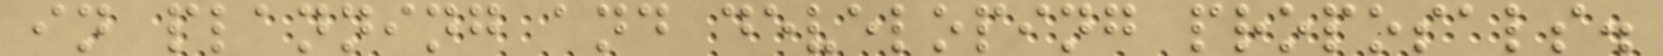in planning and developing proposals.
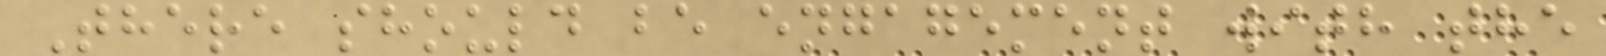There should be engagement with the
